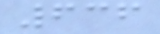636
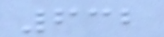632
